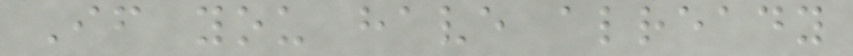If you have already
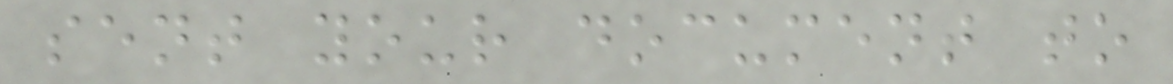sent your document to
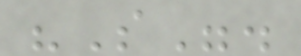"S".
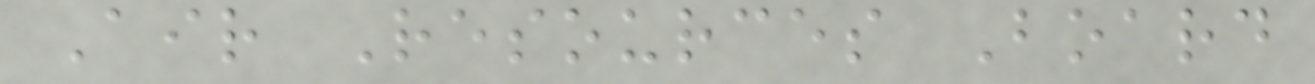Air Resources Board
